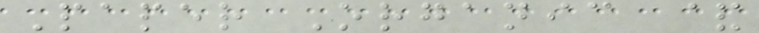Paper Organic &
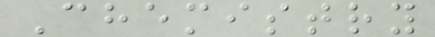Chemistry
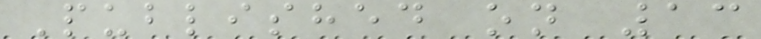Published on 13
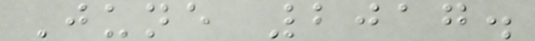June 2017.
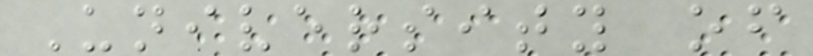University of
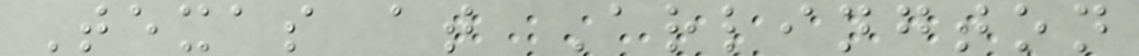Texas at Arlington
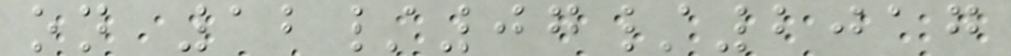on 12/07/2017
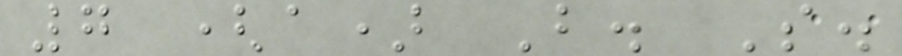7 (a) B. S.
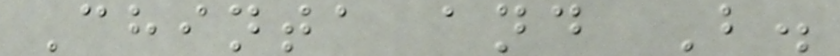Chinta and B.
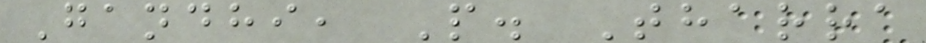Gandhi, P. Tharra
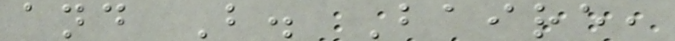and B. Baire,
